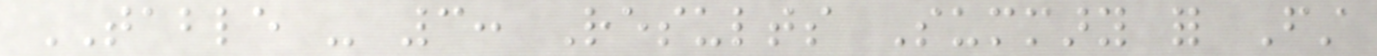TABLE - 3: Results Summary for First
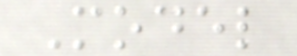Model
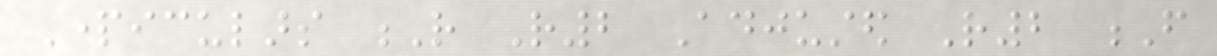Particulars R R2 Adjusted R2 F
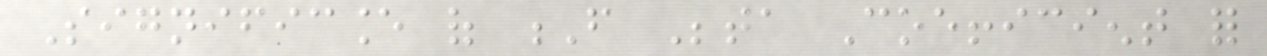Significance of F Beta Coefficient for
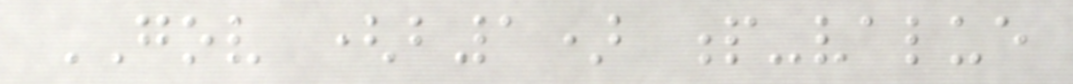GOV (b1) p-value
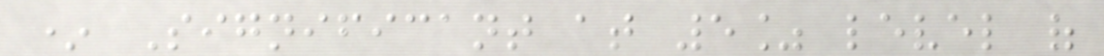* Significant at 5% level of
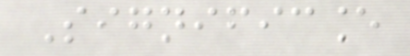Significance
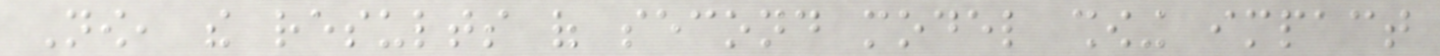Now, the results of second model showing impact
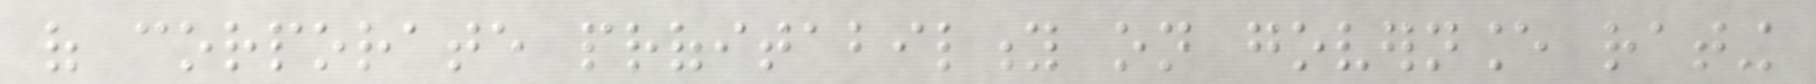of corporate profitability on governance rating
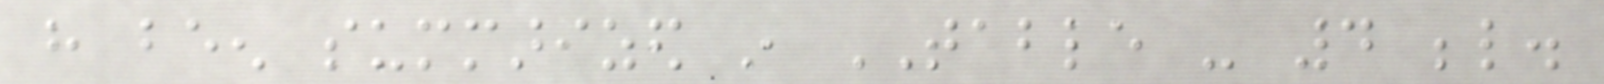have been summarized in TABLE - 4 below.
